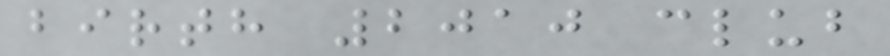birth 2010 club
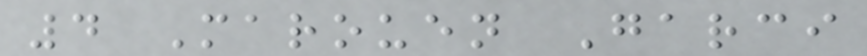4 Marouen Garci
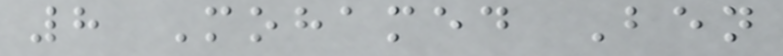8 Mohamed Ben
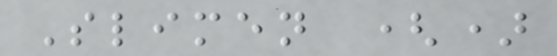Slimen ()
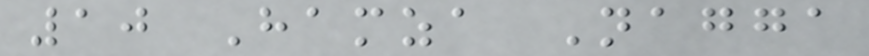10 Hamza Nagga
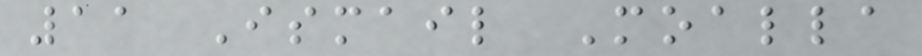11 Ismail Moalla
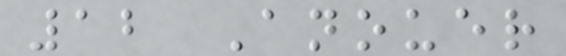12 Anouer
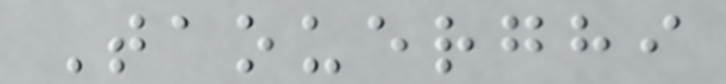Taouerghi
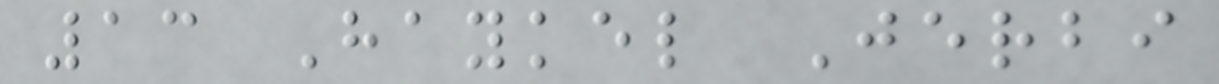13 Haykel Jerbi
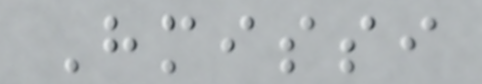Hmissi
